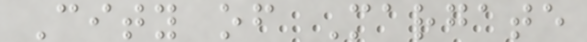City of Margate
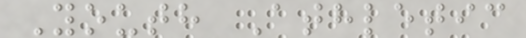Youth Athletic
